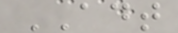ADT
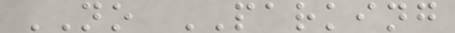NO PARKING
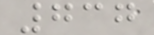737
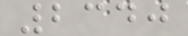2340
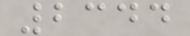2344
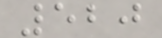520
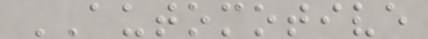AUTOMOTIVE
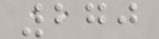270
